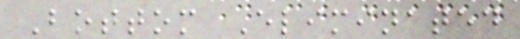Bottom Eliminated
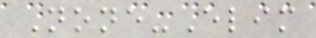None-Elim
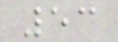53
